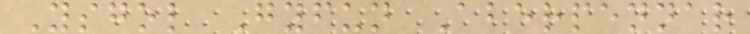Ysgol Gyfun Aberpennar
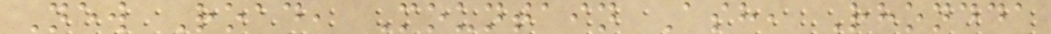New Road, Mountain Ash, Rhondda
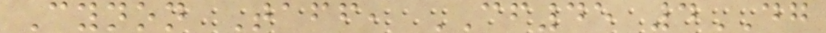Cynon Taff, CF45 4DG
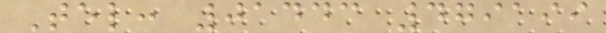Tel: 01443 479199
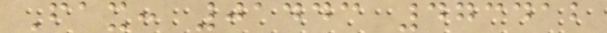Fax: 01443 473412
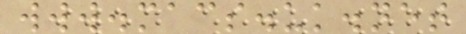www.macs.uk.net
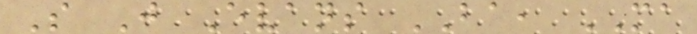S J Evans BA, MA
